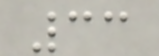33
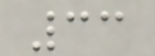33
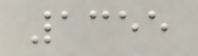1355
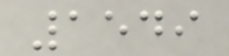1549
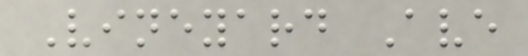Vineyard Ave
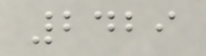2429
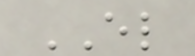EL
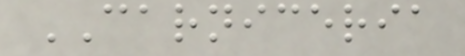CARNICERIA
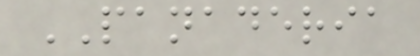PANADERIA
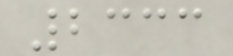2333
